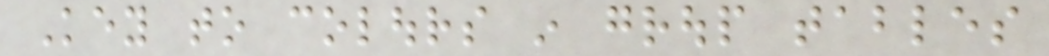Key to colours in group tables
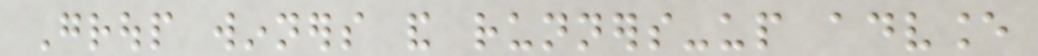Group winners and runners-up advance
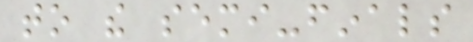to the semi-finals
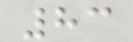83
